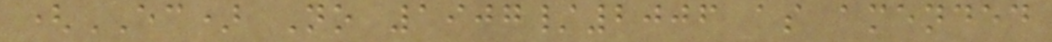(EC) No 1907/2006 as amended
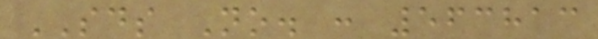SDS No. : 563813
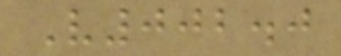V002.0
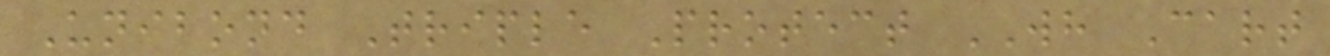Unibond Triple Protect WH Cart
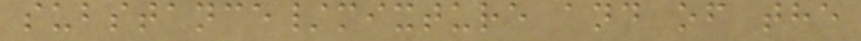substance/mixture and of the
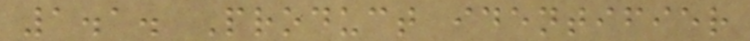1.1. Product identifier
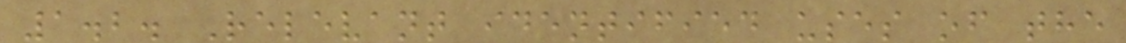1.2. Relevant identified uses of the
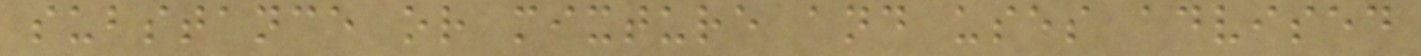substance or mixture and uses advised
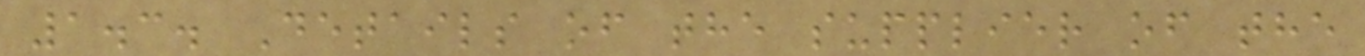1.3. Details of the supplier of the
